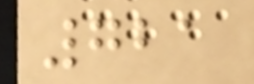721
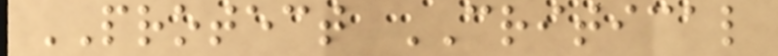PROTECT CRITICAL
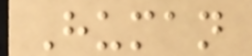Human
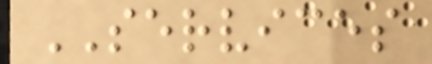SERVICES
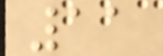11
